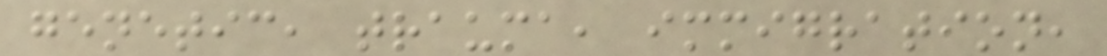genetic, trauma, immigration,
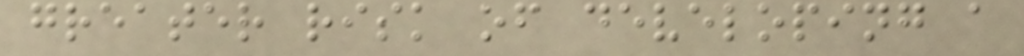greater risk of developing a
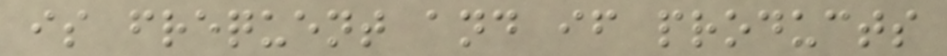is frequent and if products
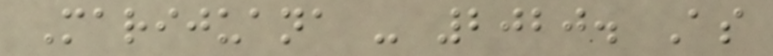Marijuana - 2020. As
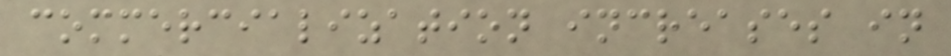commercialization increases in
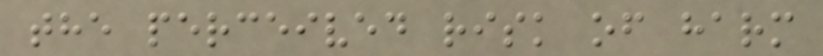the perceived risk of harm
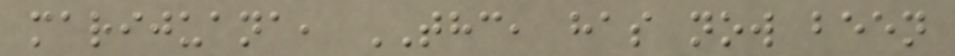marijuana, THC, has now been
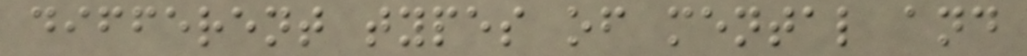different types of mental and
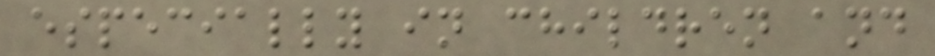especially in children and
